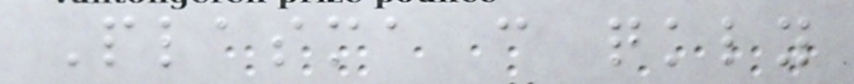Plasma can quickly
